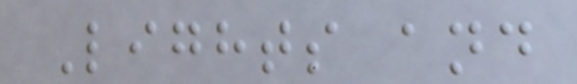Lights and
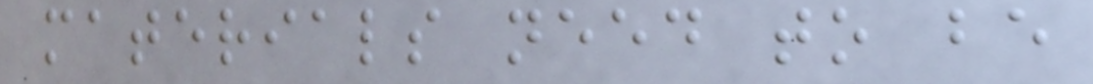materials need to be
